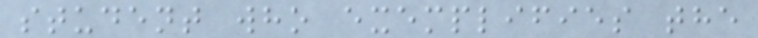student who exemplifies the
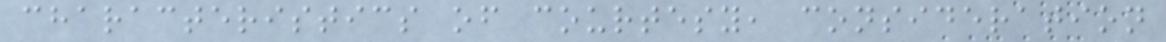characteristics of courtesy, consideration
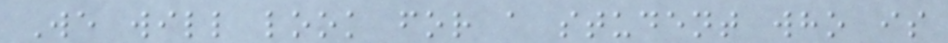We will look for a student who is
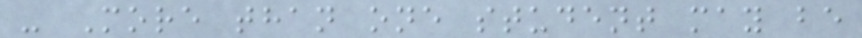- More than one student may be
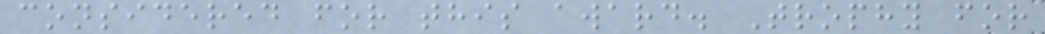considered for this award. Trophy for
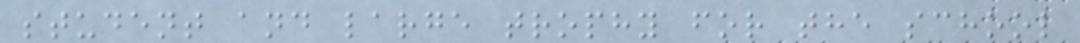student and large trophy for the school
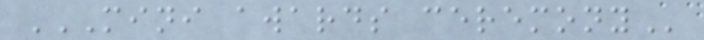MINI AWARDS CEREMONY
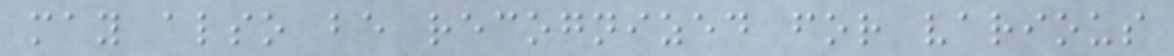may also be recognized for various
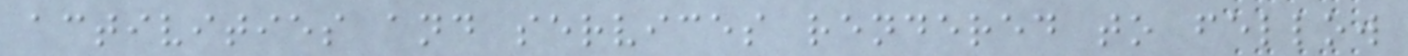activities and services rendered to fellow
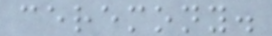ceremony.
